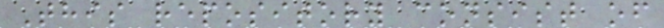This repository consist of
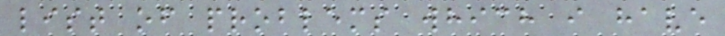list of problems which i have
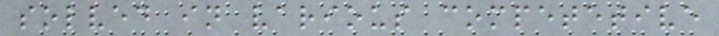solved in various competetive
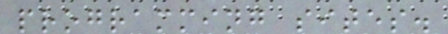programming sites.
